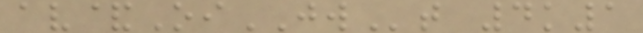av&OiJWt 4k1
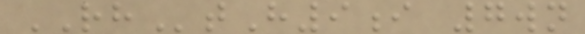RHtH9i 7wn
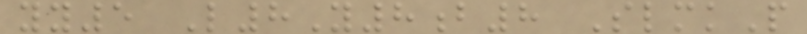yy5 L8Y8b8 SlmkP
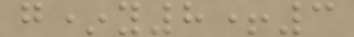g*y8+3
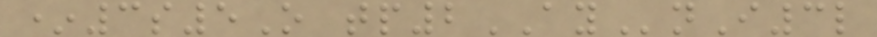*3s5O tp2AYnI3l
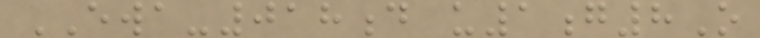EWA-018d u1g8O
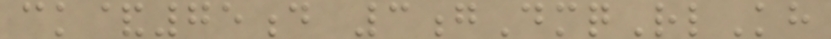ck&75d 3gDmqRlKh
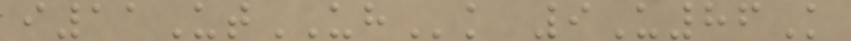i11UtUHk 9U86K
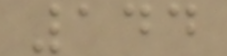144
